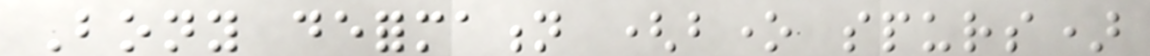Bony deformation (bone spurs)
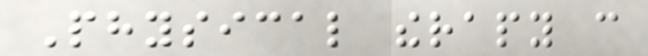Physical therapy can
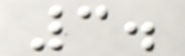3.
